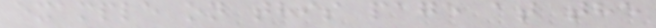example on this page at the
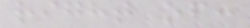right of:
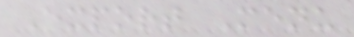Export Menu
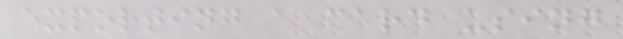exporting a card using
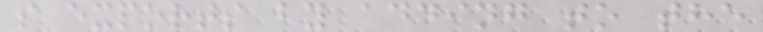s exports by adding to the
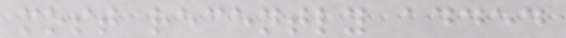most recently added
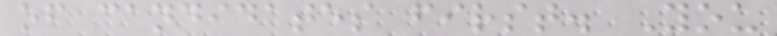of candidates first. You
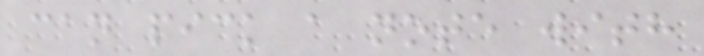can pick a note with
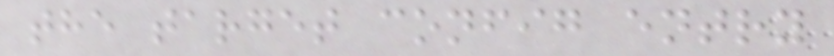the target config entry
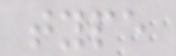type
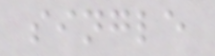single
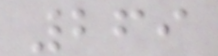269
